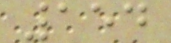154
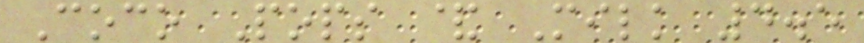Coco Pops & Milk 4.5
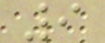9
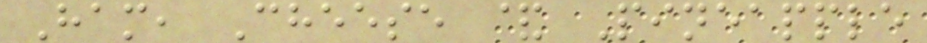Ham, Cheese & Pineapple
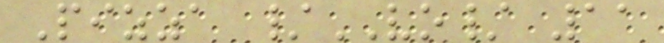Pizza /VO/ 11
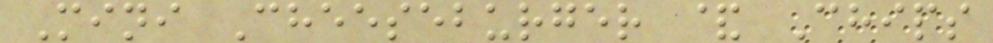Mini Cheeseburger & Chips
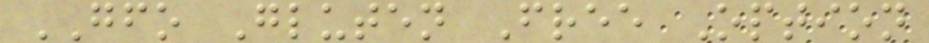GFO Gluten Free Option
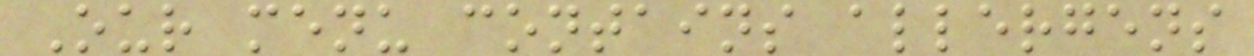Our menu contains allergens
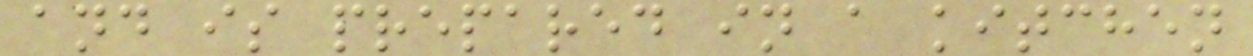and is prepared in a kitchen
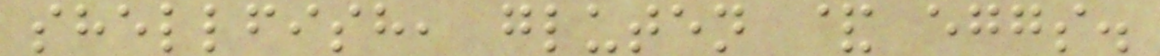shellfish, gluten & eggs.
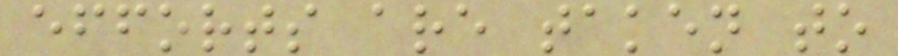efforts are taken to
